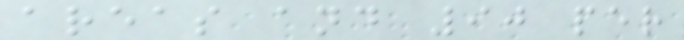areas and 90 per
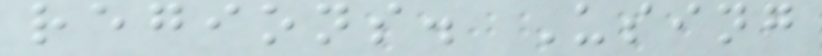regions. Using
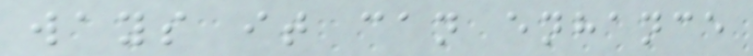ways it can enhance
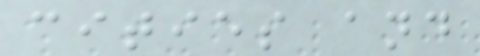cities and
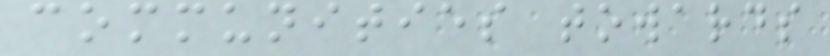communities towards
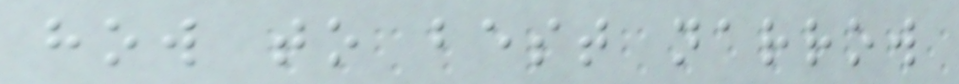how to best narrow
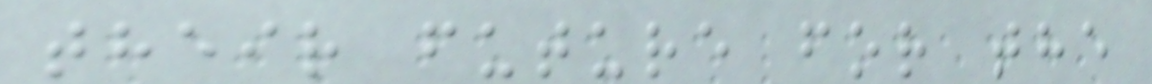their future for the
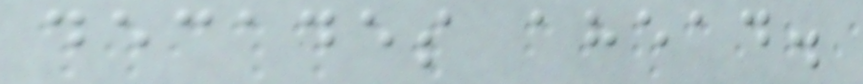decades ahead.
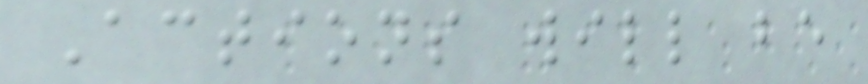Actions will be
